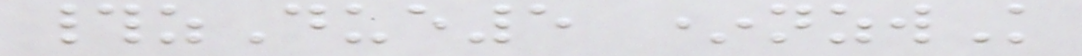#zDue5 *nzwK
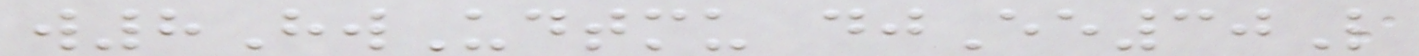w8HwUdtmu djEe30L
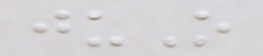juO
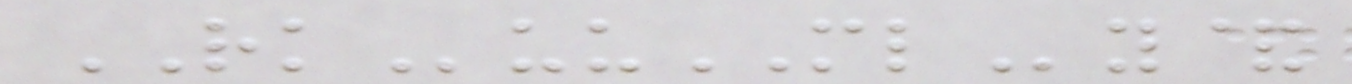RKuuMLy&
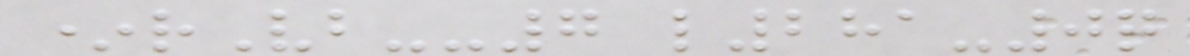*rVb--7 l281-0q
